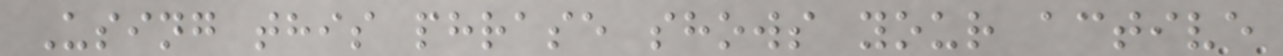Using this phrase shows your active
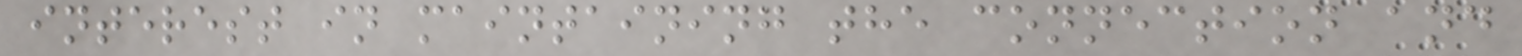interest in maintaining the connection and
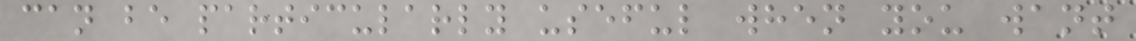can be particularly useful when you want
